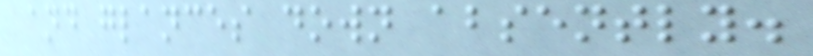and glances down absently.
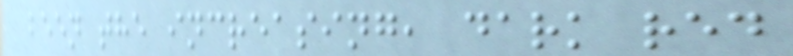been the increasing, dark red
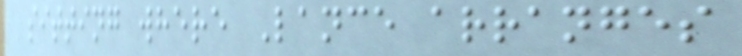sitting where Lance arranges
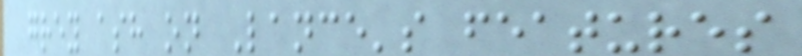grey ash on Lance's features
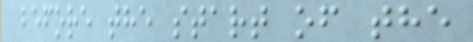before the start of the
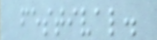festival.
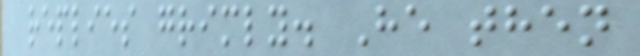replies grimly. He then
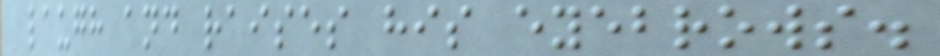laugh and raises his eyebrows.
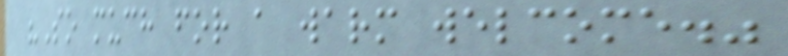"So much for a warm welcome."
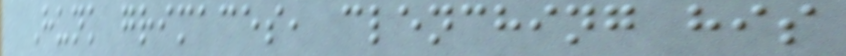Hunk grimaces, clenching his
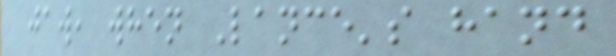jaw, when Lance's hand
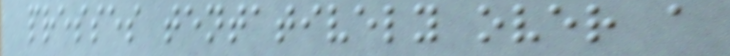presses tentatively over a
